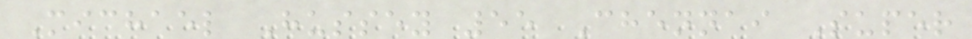Michael Hussey 55 Chennai Super
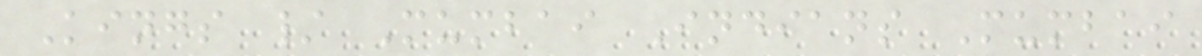Kings / Mumbai Indians Mumbai
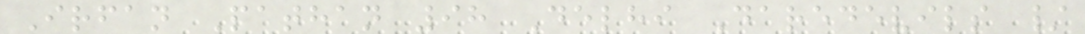Irfan Pathan 98 Delhi Daredevils /
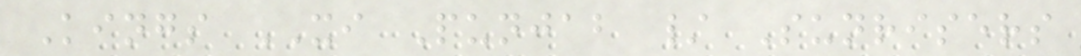Kings XI Punjab / Sunrisers
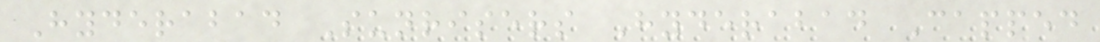Hyderabad Sunrisers Hyderabad Capped
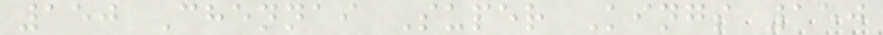150 Chennai Super Kings 150
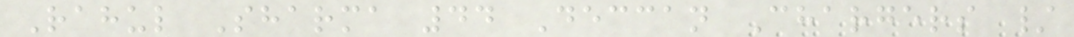Rahul Sharma 44 Deccan Chargers /
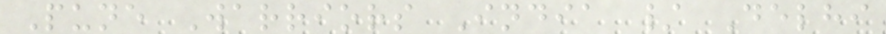Pune Warriors India / Delhi
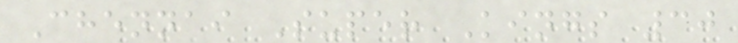Chennai Super Kings 30
